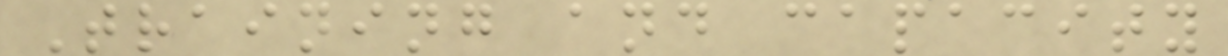Training and capacity
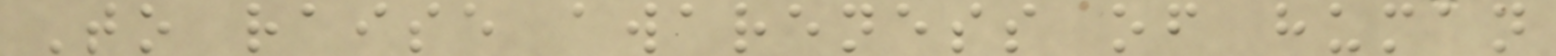To raise awareness of human
